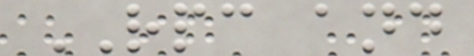RPC and
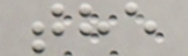the
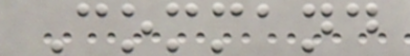Command
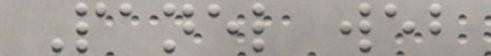Panel web
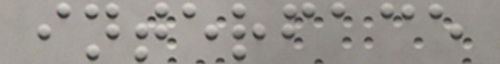interface
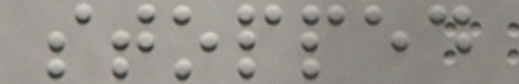stopped
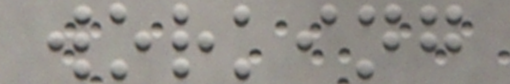working
